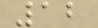12
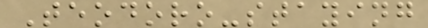Teodoro-staying
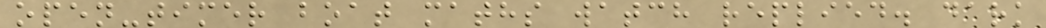open-timer boat maths watch replied. dark
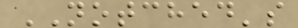NOTCHED's
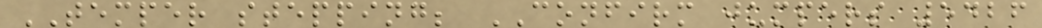TEMPER stepping; CONFIRM jumpers 5426
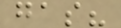gas?
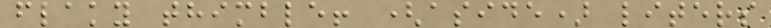flaky thimble! (aside) liters
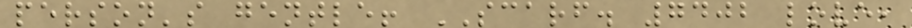person's gentle! SCARF. 7402 love,
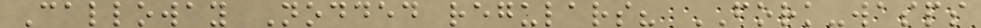Calloway Nodded regulars? FORK-wasps
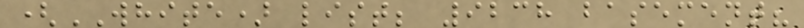(WHITE) list; 9238 basement?
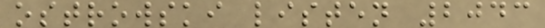ostrowski listen 2043
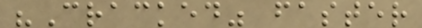"Cracked" faster
